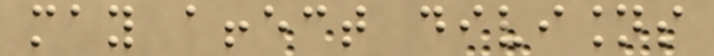may affect divisions
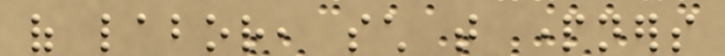of labor, such that partners
